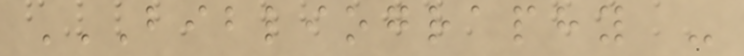BIBLIOGRAPHY -
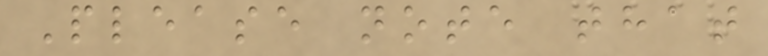Please note that
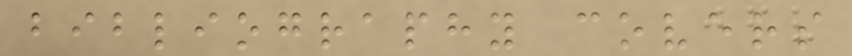bibliography covers
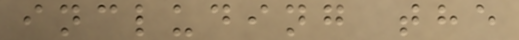including the
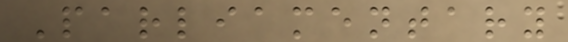Parliamentary
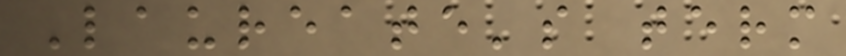Laureate's term
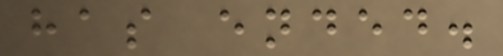has ended.
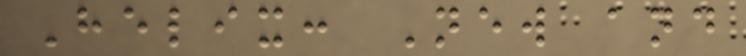Helix: New and
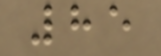85
